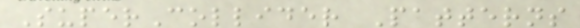SuperCollider Patterns
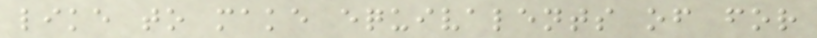like to make equivalents of for
